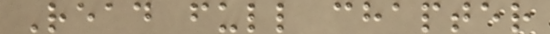Read full chapter
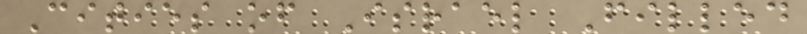Cities of Israel Filled
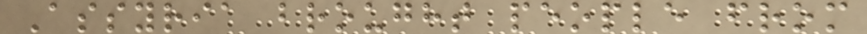Assyria brought people from
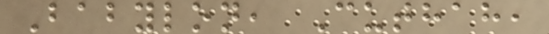Babylon, Cuthah,
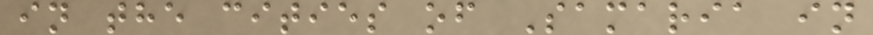in the cities of Samaria in
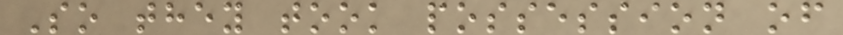So they took possession of
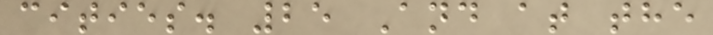cities. 25 And at the
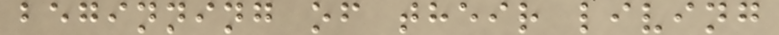beginning of their living
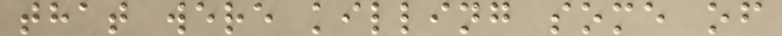that were killing some of
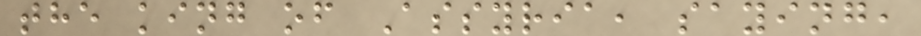the king of Assyria, saying,
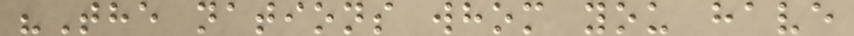"The nations whom you have
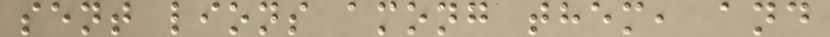sent lions among them, and
